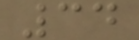34
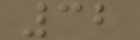32
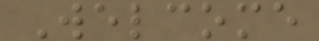Welcome
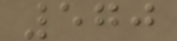570
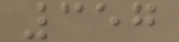357
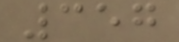357
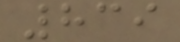839
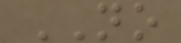NO
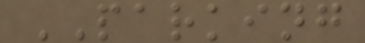PARKING
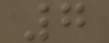7
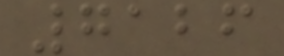7126
